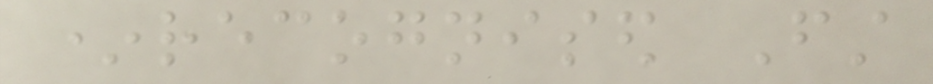*recognised First
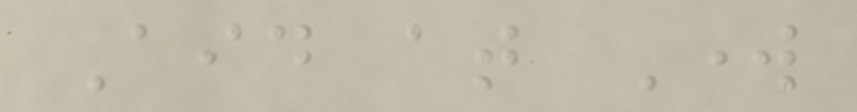Aid at Work
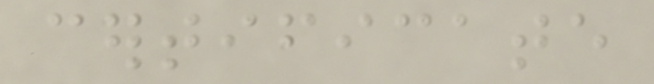certificate
